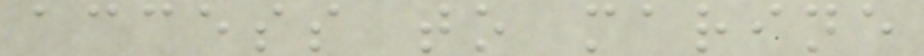access to marine
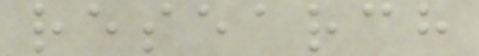research
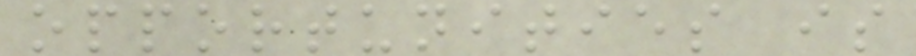opportunities is
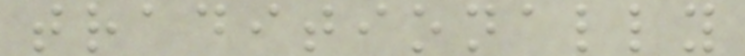traditionally
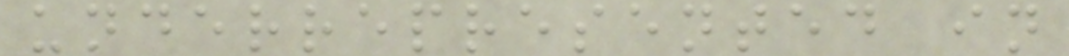underrepresented in
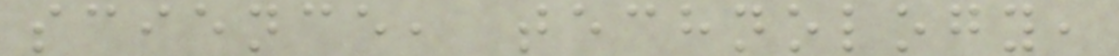science, technology,
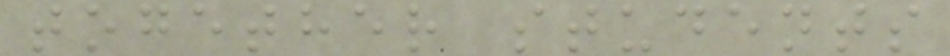together students
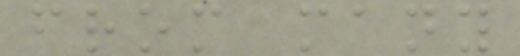from many
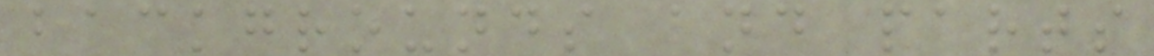backgrounds and parts
